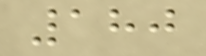180
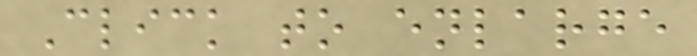Click to enlarge
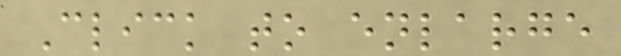Click to enlarge
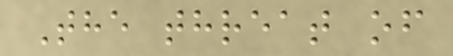The threat of
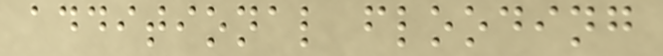additional flooding
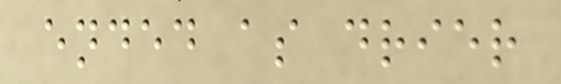ended as drier
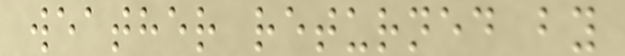weather returned by
